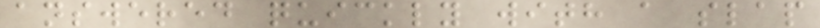answered quickly with a slap
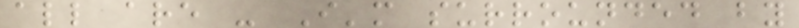all are - I'm surrounded by
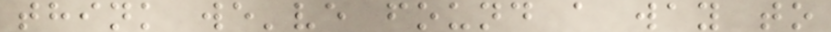think we've found a way to
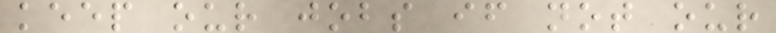keep our jobs if not our
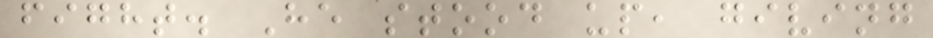fight. He stood up, giving
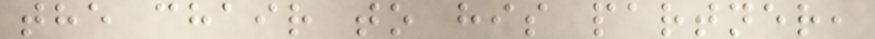the chair to his partner,
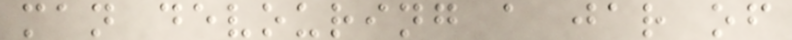man devouring a jar of
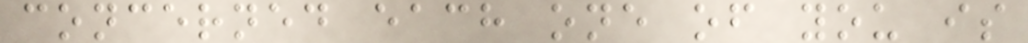concerned each one of you is
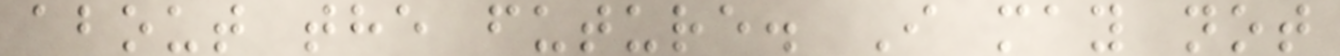about the future. I may not
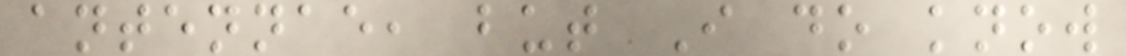antennae, but I do know
